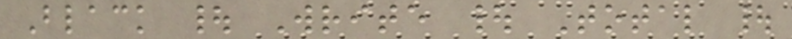Black | Write | Total |
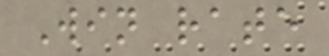Win rate
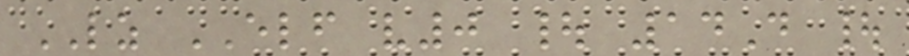LZ ELF v0 | 14D |
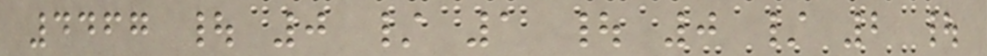4467 | 0 / 1 | 0 / 2 |
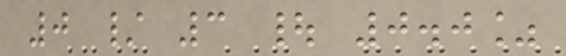0 / 3 | 0.0%
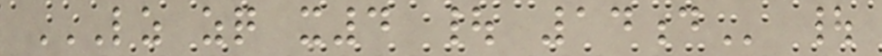LZ ZQ X4 | 14D |
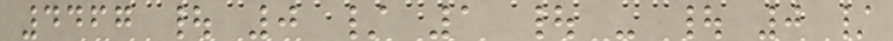4467 | 0 / 1 | - | 0 /
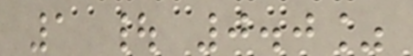1 | 0.0%
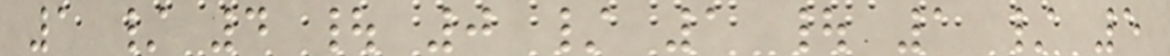1 / 4 | 0 / 1 | 1 / 5
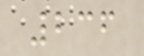236
